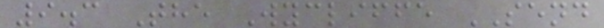9.3 The Wycliffe SEND
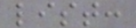list:
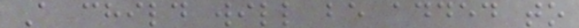A child will be added to
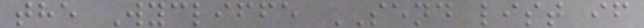the Wycliffe SEND list if
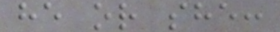he or she:
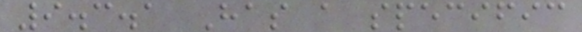9.3.1 Has a specific
